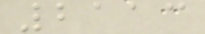2113
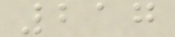217
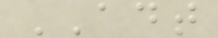ADT
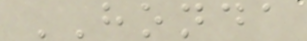HONDA
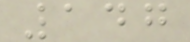147
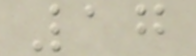17
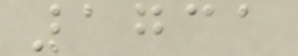1731
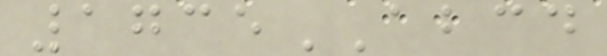1735ABCD
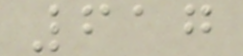617
